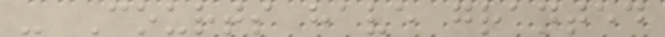- Courts have granted
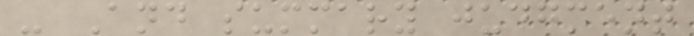- And summary judgment
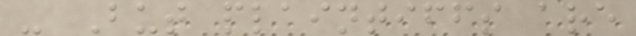- But plaintiffs are
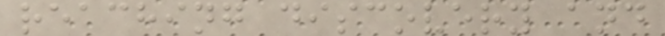reaching discovery and
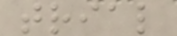trial
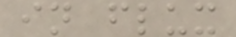in flux
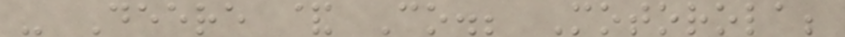- Deere & Co.; Motorola;
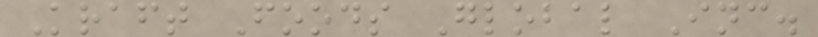Kraft Foods Global Inc.
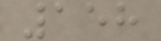158
